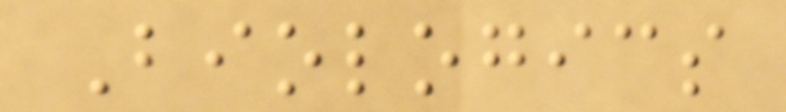Biologics
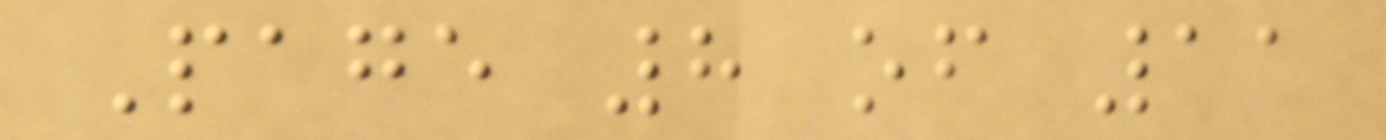Page 8 of 11
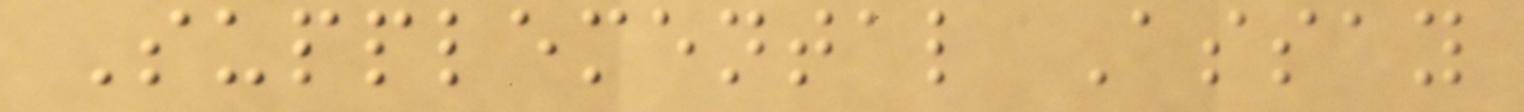Supplemental Assay
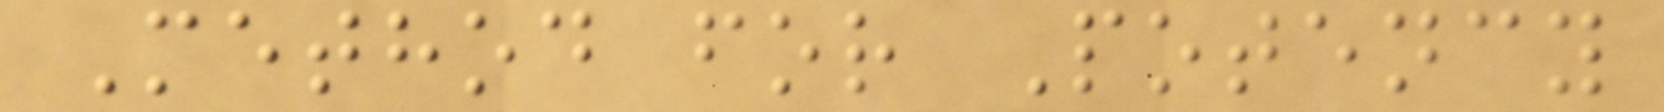Method for Potency
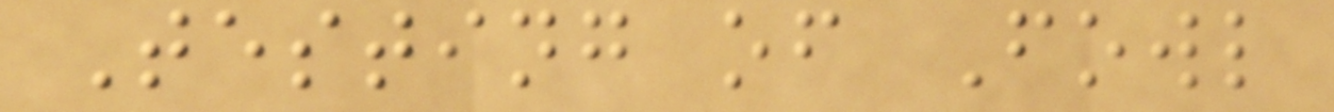Testing of Fowl
